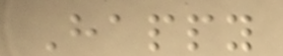Happy
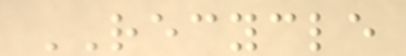RECYCLE
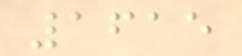1615
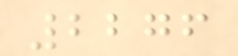2276
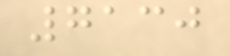7130
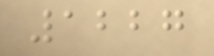1227
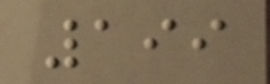199
